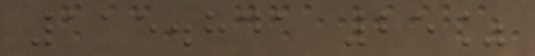115.841 25%
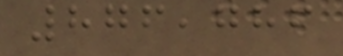876,786
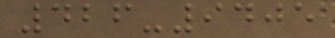426-9405
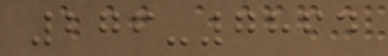276-7864
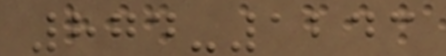874-1243
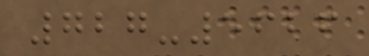727-5626
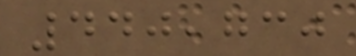440,730
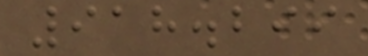918.299
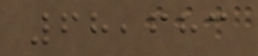68,683
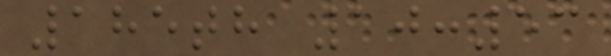185th 10:53
